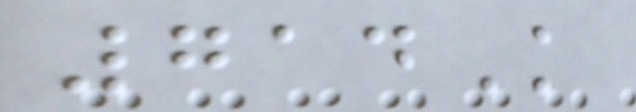714K
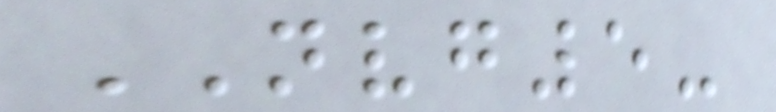NVG5-
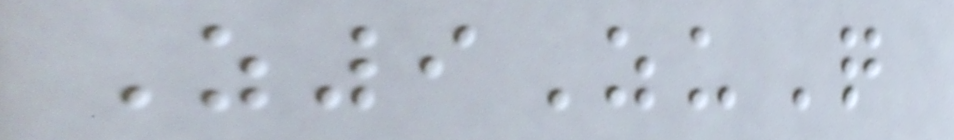Z9ZuQ
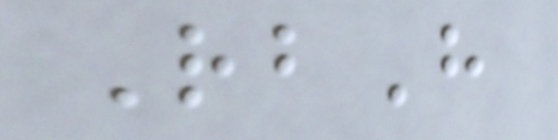RbH
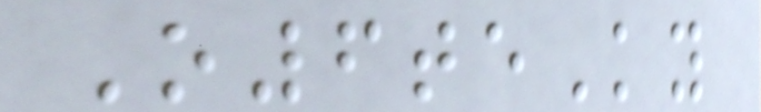O6teKy
